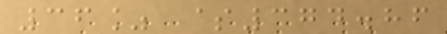36% $374.86
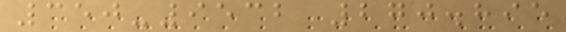350-9532 270.895
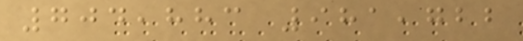704,883 981,722
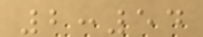2:54
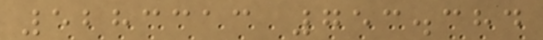5283313 753.384
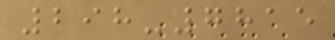298-7815
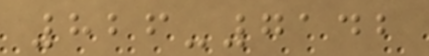826-7142
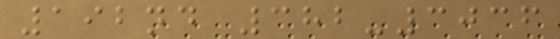192nd 382-3036
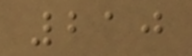210
